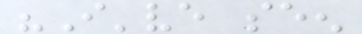"I've seen
